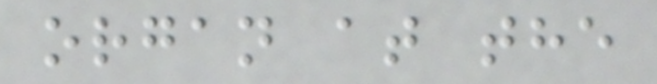organ at the
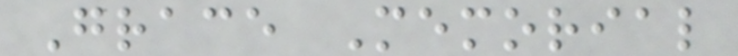Grace Memorial
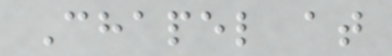Chapel at
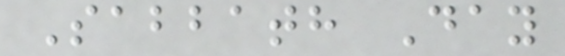Sabbath Day
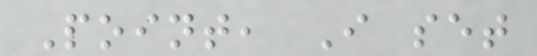Point, I set
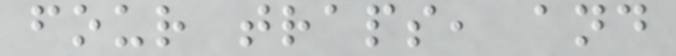four traps, and
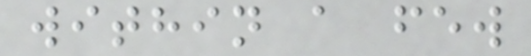within a few
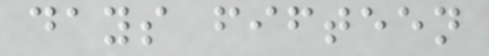days fifteen
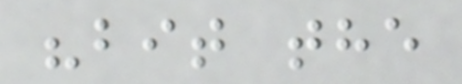"bit the
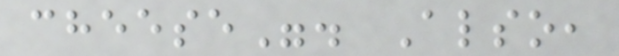cheese". Also,
